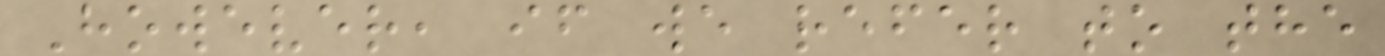However, if we refer to the
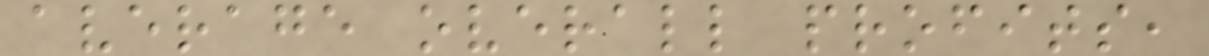average overall profits,
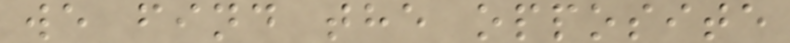we find the opposite
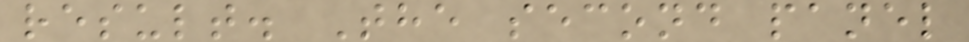result. The second panel
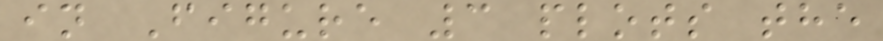in Figure 3 plots the
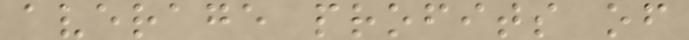average profits of
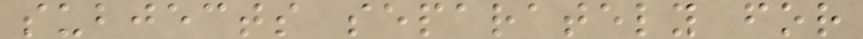subjects separately for
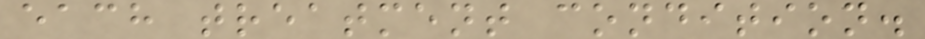each treatment condition.
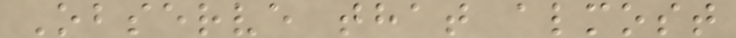Observe that almost
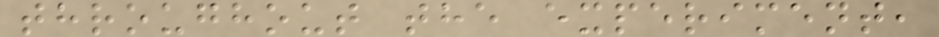throughout the experiment,
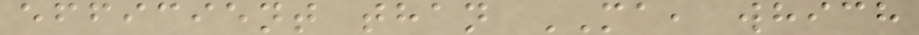efficient than MA, which
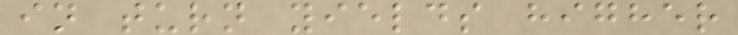in turn yields higher
